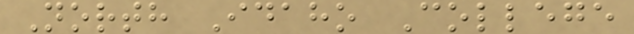North Idaho College
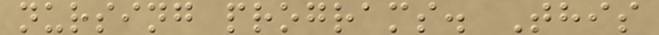nursing programs. This
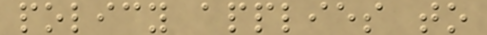policy applies to
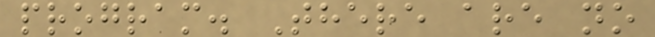program. There are no
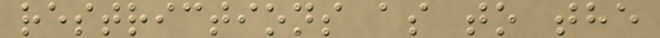restrictions as to the
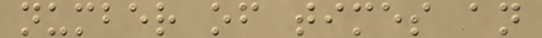number of times an
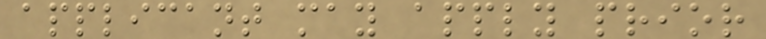applicant may apply prior
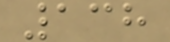138
